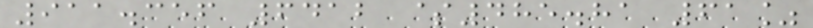911.356 6412 $485.81 61%
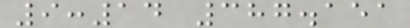9:14 387.151
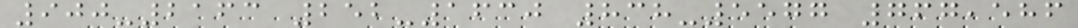900-2163 252-1630 838-5577 767,586
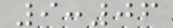9:06
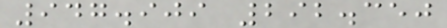947.909 292.350
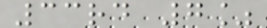33rd 7%
